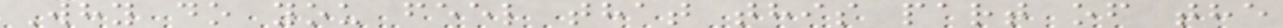Why do you feel that this part of the
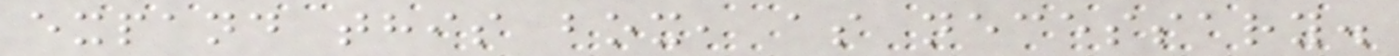expand this box, as necessary.
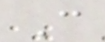C
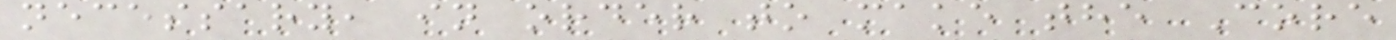necessary, in order to make the Core
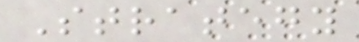Strategy
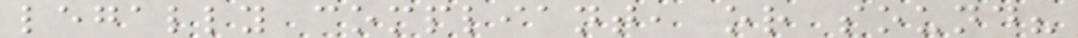legally compliant, or sound?
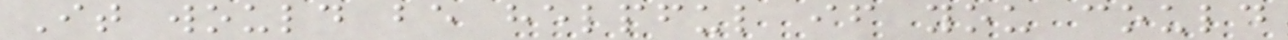It would be helpful if you could
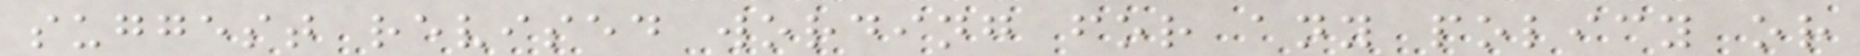suggest revised wording for any policy or
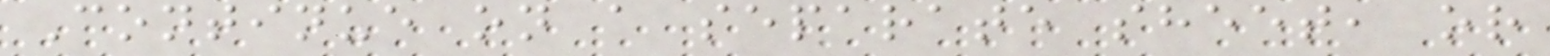Continue on a separate sheet, or
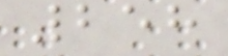258
